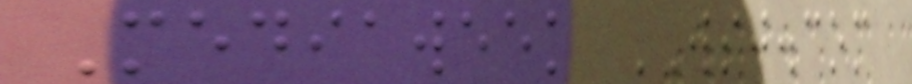Mediaweek WSJ.com
